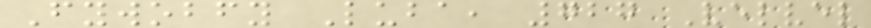Fywobfy Luba, 727 Velvel
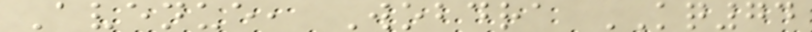Avenue, Wobdra KQ74
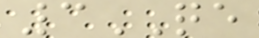3QE
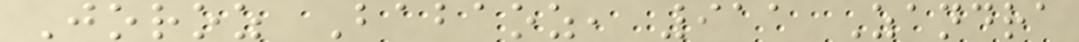Joroz Babaoz, 911 Zandra
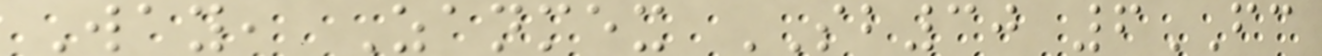Way, Zanmex SB30 6FC
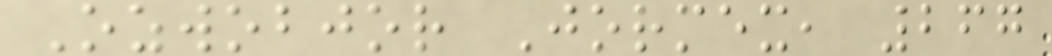Ozwobjor Jormex, 267
